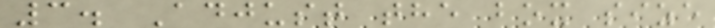3. Adjust the box size
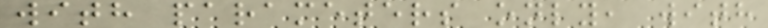with parameters only, with
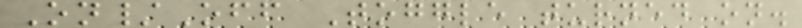On/Off Toggle turned on.
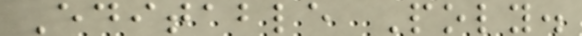Editable Poly.
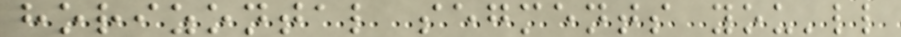horizontal segments you'll
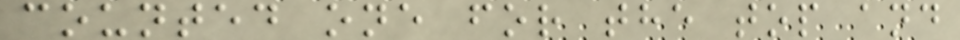counted one for the top and
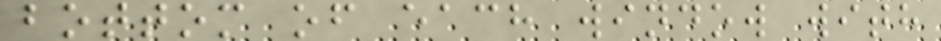bottom of each window with
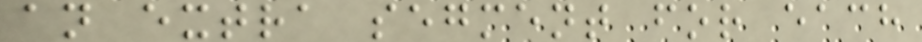an extra segment for each
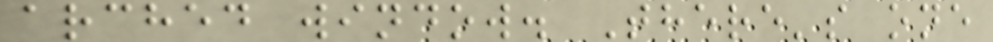arched window. There's one
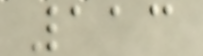113
